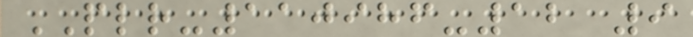PLR-110986-12 9
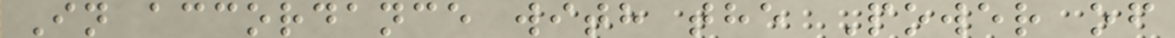In accordance with the Power of
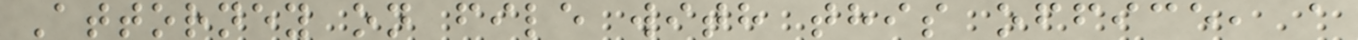Attorney on file with this office, a
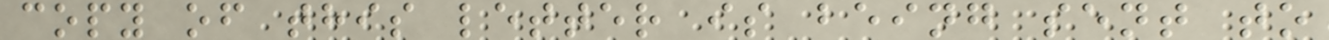copy of this letter is being sent to
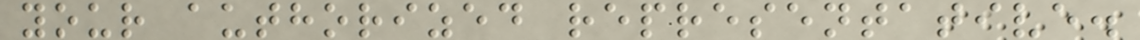your authorized representative.
